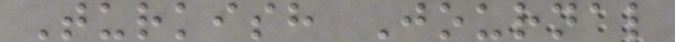Turkish Journal
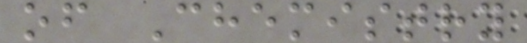of Chemistry
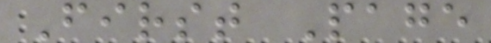First Page
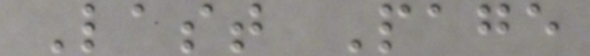Last Page
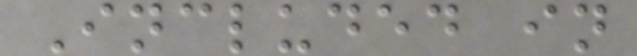Included in
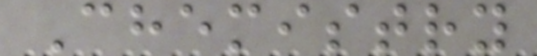Chemistry
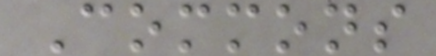Commons
